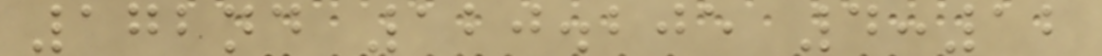172nd 120.205 4:12
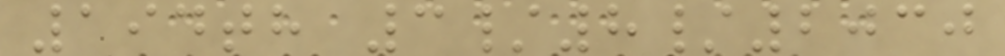194th 3/8/2030
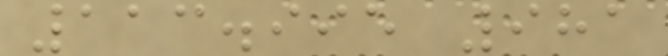113.995 981
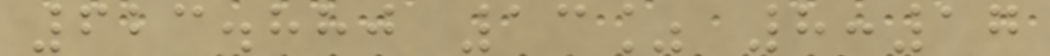623.880 13% 8:17
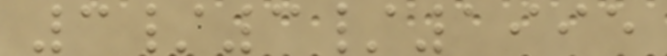3/3/1995
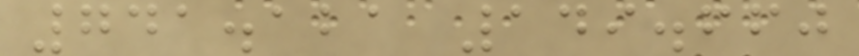741.121 149.660
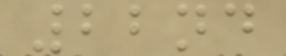22nd
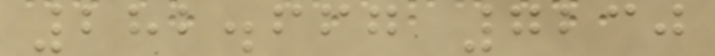282.667 7230
